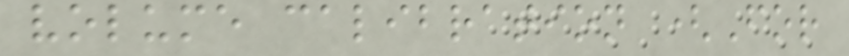volume calibration (For
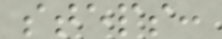steps:
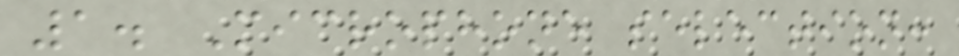1. Microphone selection:
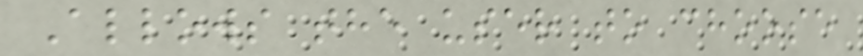Allows the user to choose
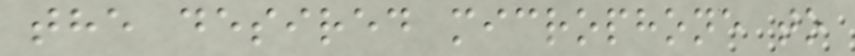the desired microphone to
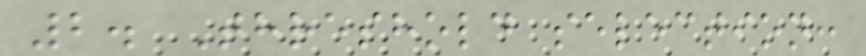2. Threshold selection:
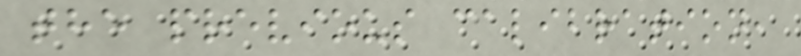the previous calibration,
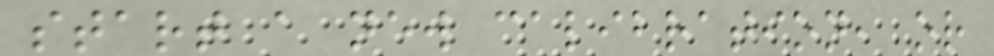start a new calibration, or
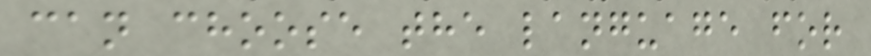can choose the language for
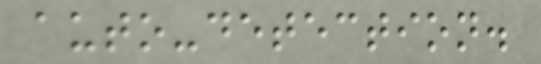auto-detection.
